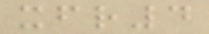xfr4
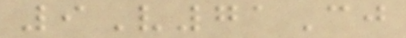9V71Cj
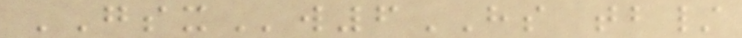GSXw6HS tb/
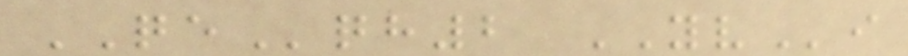QEqh2 YVi
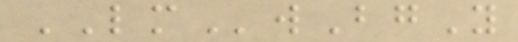LMwBgY
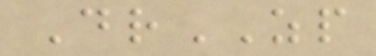DrZP
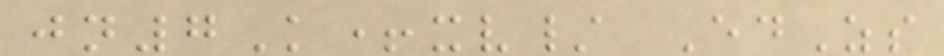jn7K+xv/ EdZs
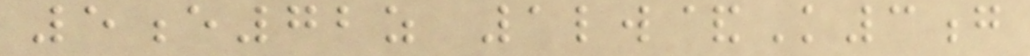5e72z 1lw&K3g
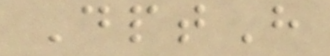DptH
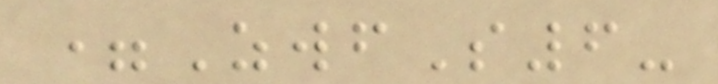=ZwfS6-
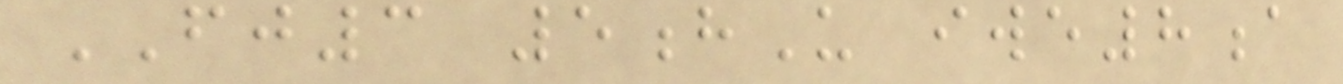FJ3 5hU iwe8a
